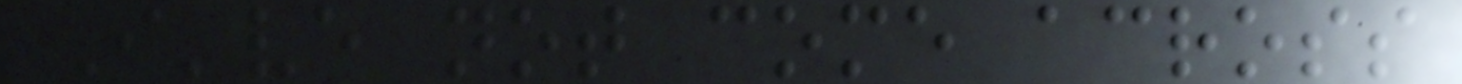I've not come across
